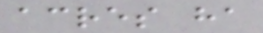acres ha
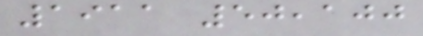1911 50,100
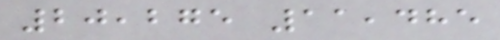20,275 11,485
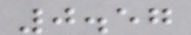0.57
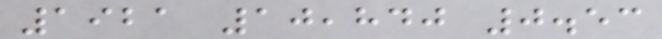1921 10,840 0.53
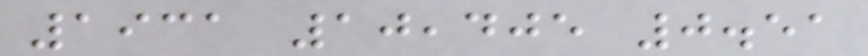1931 10,405 0.51
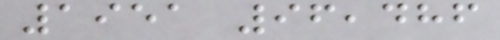1951 96,486
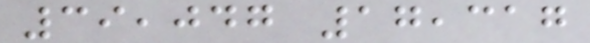39,047 17,317
